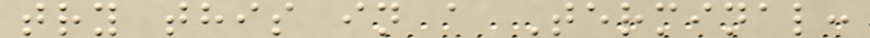try this in a Terminal:
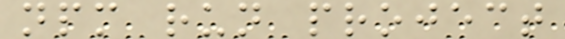npm run project
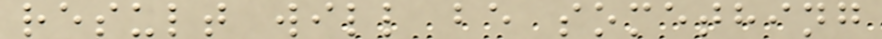result will be something
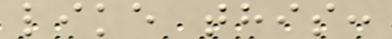like this:
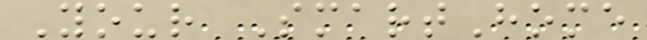Your SmartHome
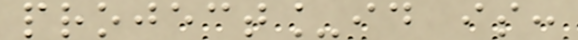project_id is:
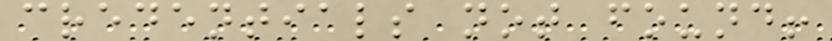credentials not found!
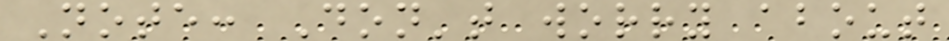Note: Don't worry about
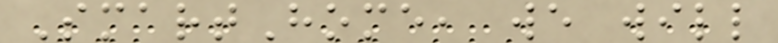SmartHome, we will
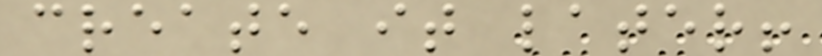create it later!
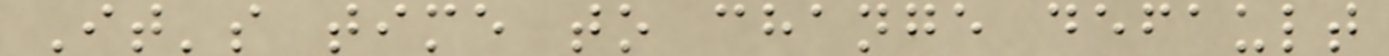It's time to change default
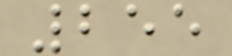255
